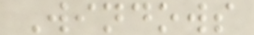Windows
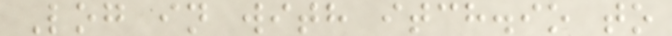Log in with itch.io to
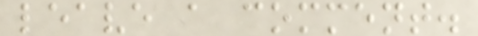leave a comment.
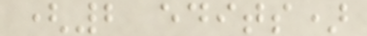(2 edits)
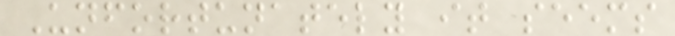Unfortunately it seems
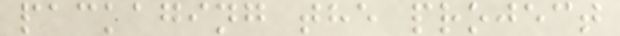packaging the project
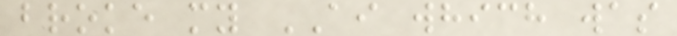broke my AI which was
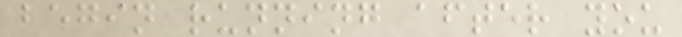begin running after you
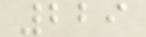229
